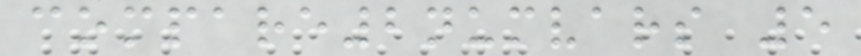compare2numvars 5
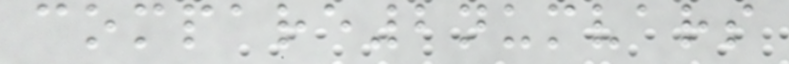compare2numvars
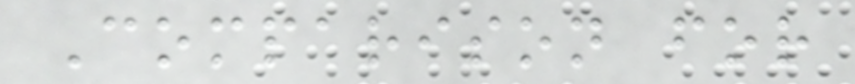Comparison for
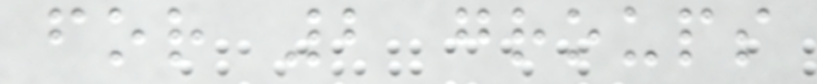for 2 groups
